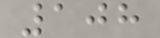108
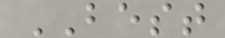BEST
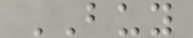BUY
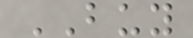BUY
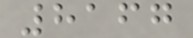8167
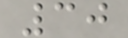30
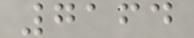7164
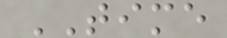TIME
